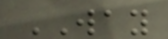WAY
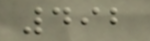492
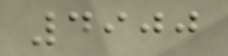4900
